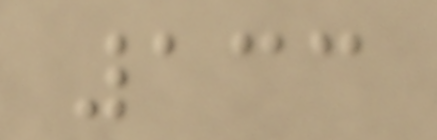133
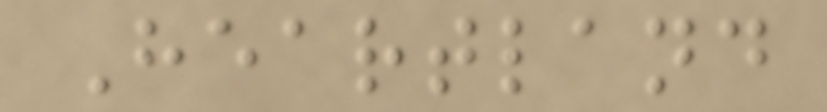Heartland
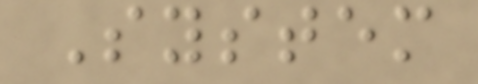System
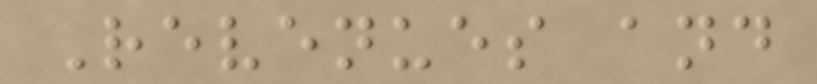Revenues and
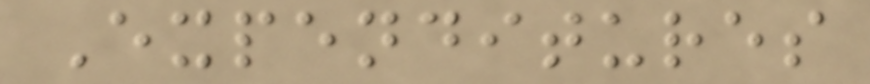Expenditures
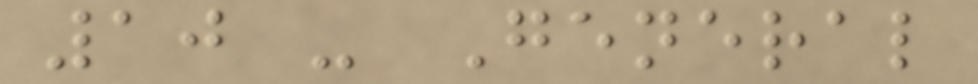10 - General
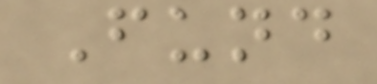Fund
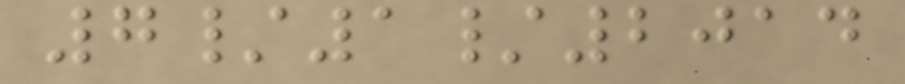7/1/2014
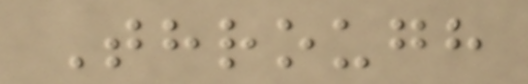Through
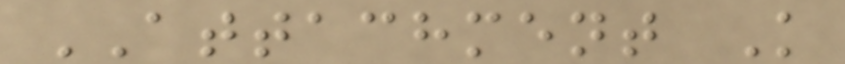ATTACHMENT K
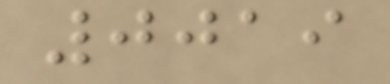0019
